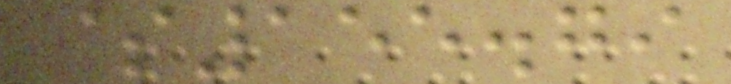$155.79
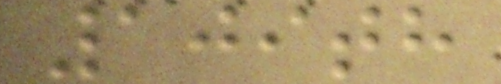109th
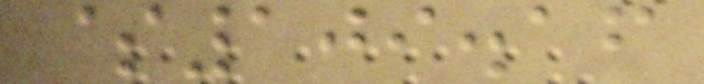$109.16
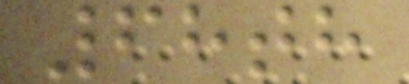68th
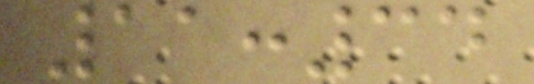11:34
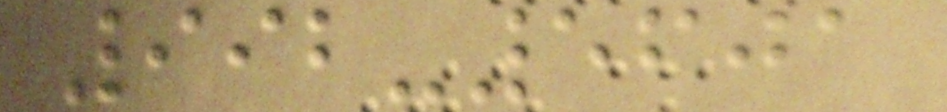992-5601
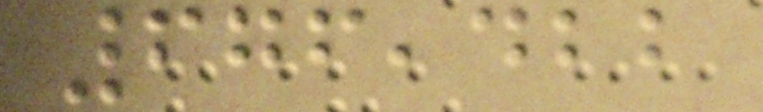676,422
